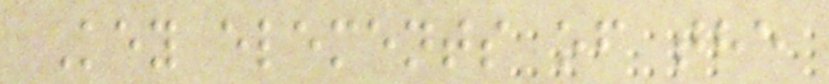Key elements of the
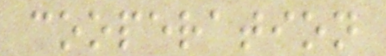cooperation
